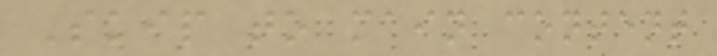Skip to main content
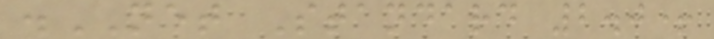.NET Standard 2.0+
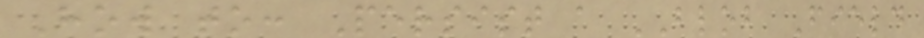How to: Persist a BLOB Field
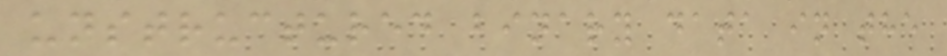unstructured binary data in the
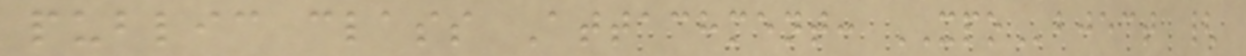public class Attachment: XPObject {
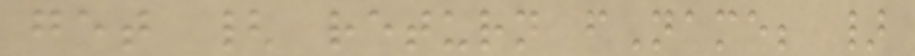get { return fName; }
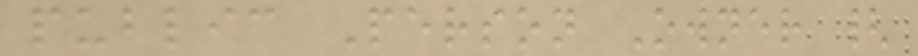public Person Owner {
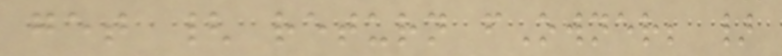get { return fOwner; }
